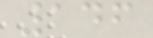146
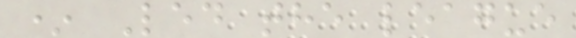* Led the league
